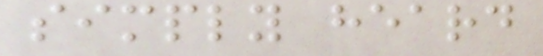simply heard
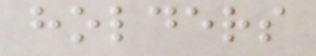holders
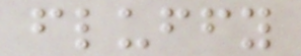fluffy
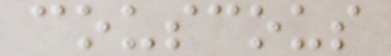couscous
